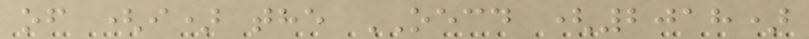of (i) the OECD (2018)
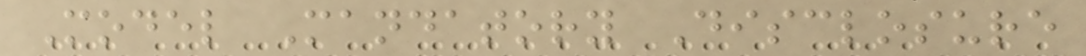Model Mandatory Disclosure
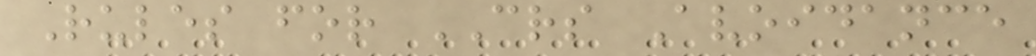Rules for CRS Avoidance
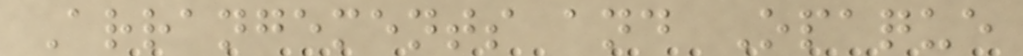Arrangements and Opaque
